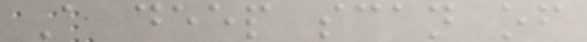A deep scan of
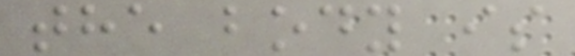the body is
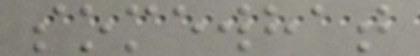somewhat
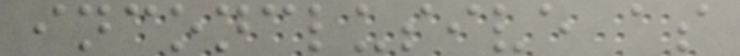inconclusive as
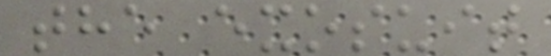the exosuit
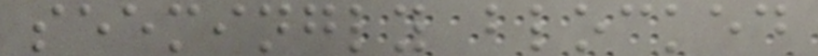seemingly blocked
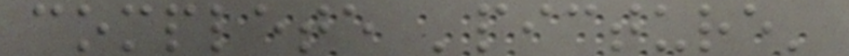complete 'picture'
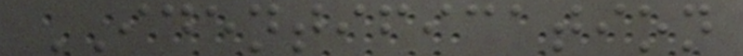IDENTIFICATION
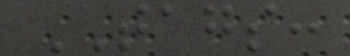TAGS:
